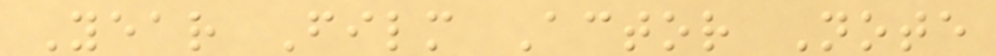Year Film Actor Note
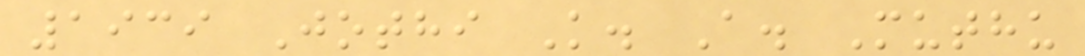1939 Jothi K. A. Muthu
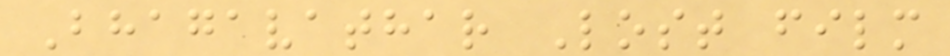Bhagavathar Lost film
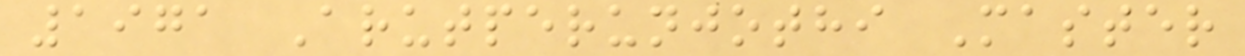1971 Arutperunjothi Master
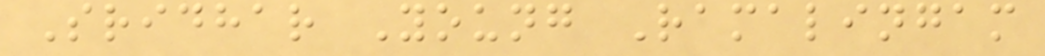Sridhar Young Ramalingam
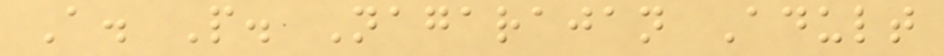A. P. Nagarajan Adult
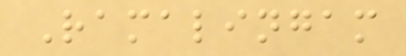Ramalingam
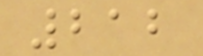212
